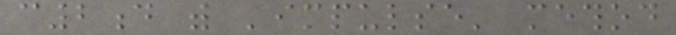c2d with 'impulse' method
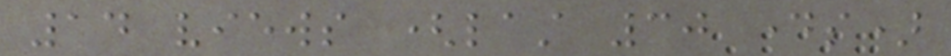14 views (last 30 days)
